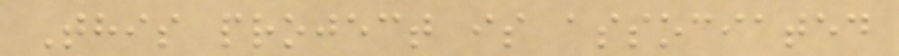This project is associated
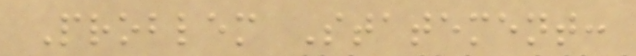Problem Statement:
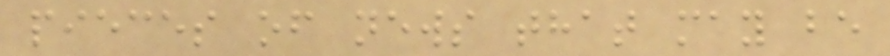pieces of news that may be
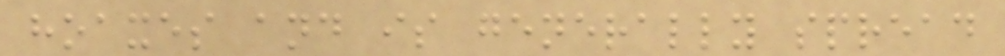hoaxes and is generally spread
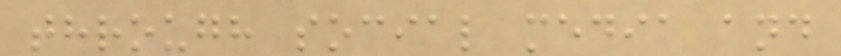through social media and
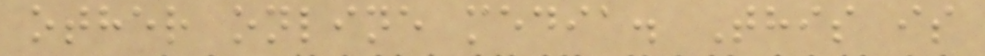other online media. This is
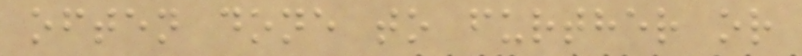often done to further or
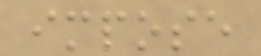impose
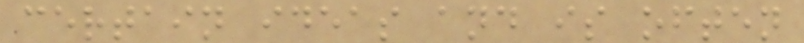certain ideas and is often
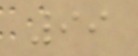99
